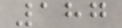187
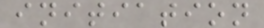initiation
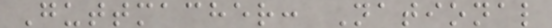Guttmacher: National
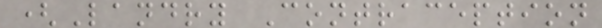(Landry Contraception
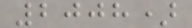2008)
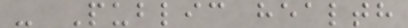- Public health
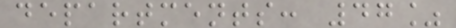departments: 47%
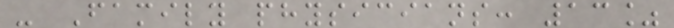- Family physicians: 13%
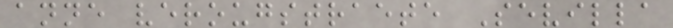anne verougstraete Sevilla
